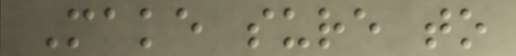Make sure to
